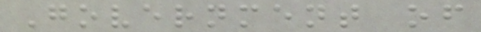Government of
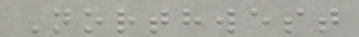Northwest
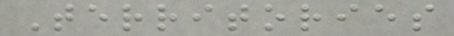Territories
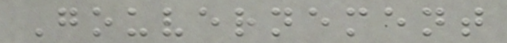Gouvernement
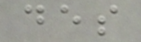des
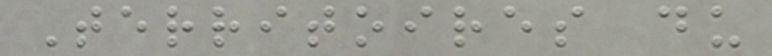Territoires du
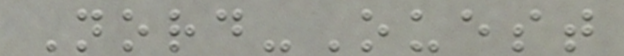Nord-Ouest
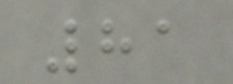81
